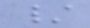/
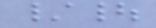/|
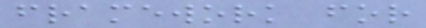framework for
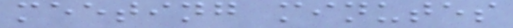meeting minutes
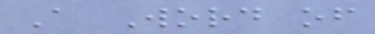A Word of
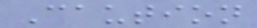Caution
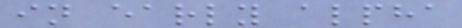in early alpha
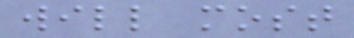will most
